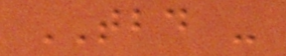TBD -
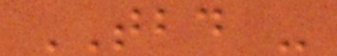TBD -
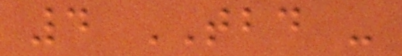4 TBD -
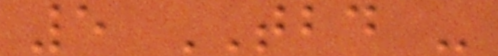5 TBD -
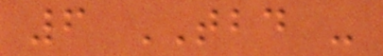6 TBD -
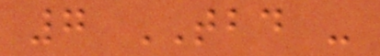7 TBD -
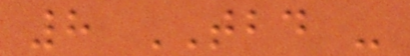8 TBD -
